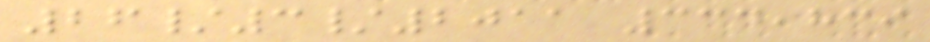26/3/2011 334,839
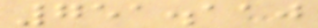751.110
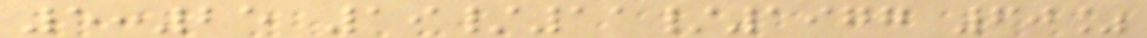5:25 19/11/1977 60%
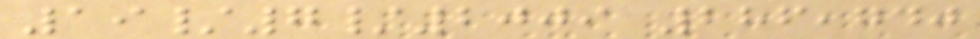19/7/2009 286,740
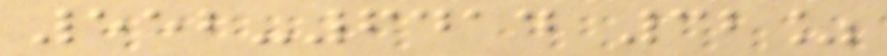552-6414 32%
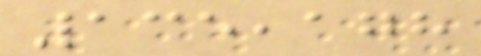135,178
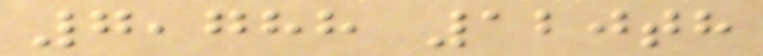7,788 120th
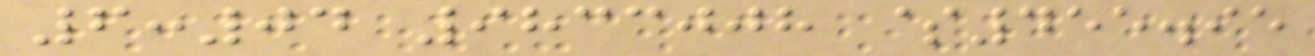6:04 9833008 $455.95
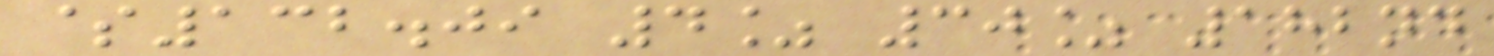$132.09 4% 30% 182nd
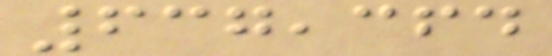637,364
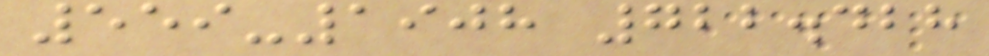559-1908 722.428
